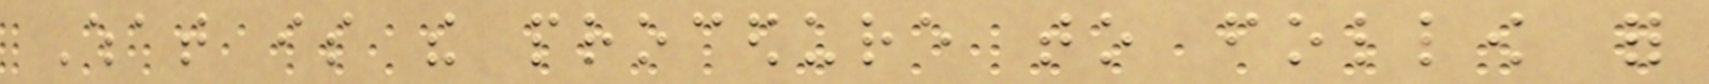What is the procedure to follow for
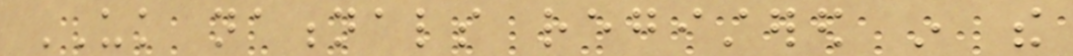UK nationals registered in the
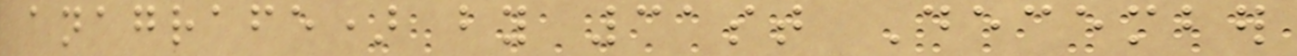anagrafe) by 31st December
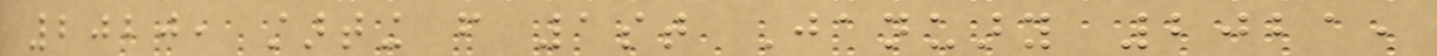2020, starting from 1st January 2021,
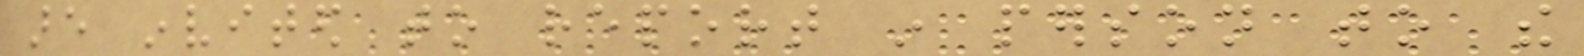are invited to report in person to the
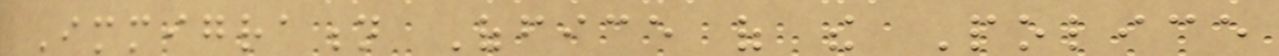Immigration Office of the Police
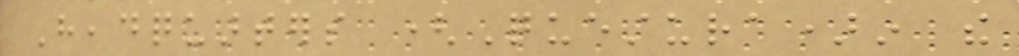Headquarters (Questura)in the
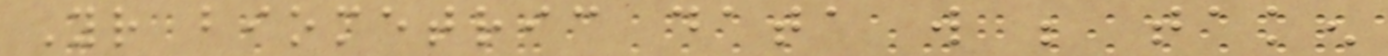Your biometric data will be taken
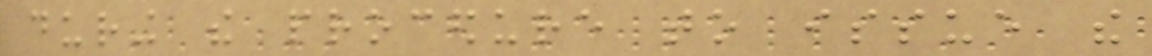during the procedure to issue the
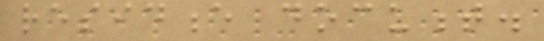residence document.
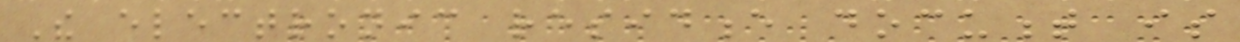The electronic residence document is
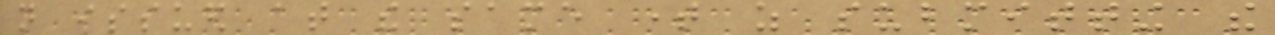not issued at the same time as submitting the
